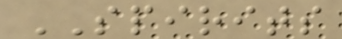SPIRITS
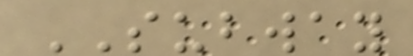SUBWAY
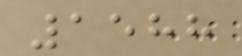1588
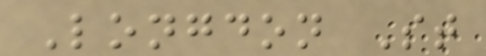Longdon St
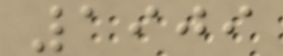1909
